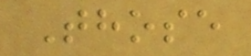Those
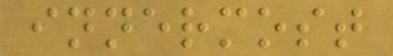innermost
